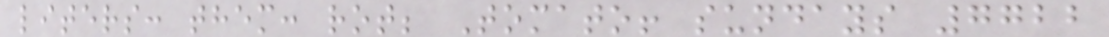liters: them: rot; Tomato! sundays 7722
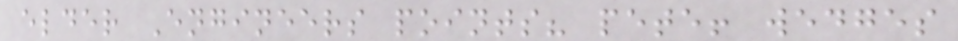elder Engineers points? pete! wedges
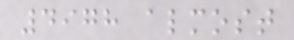4978 almost
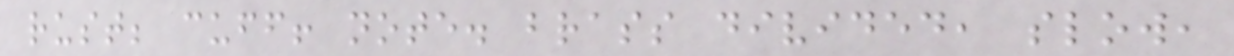rust; cuff! note. brass divided, slow,
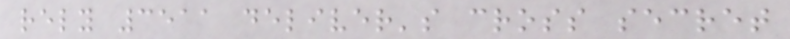rely 3511 deliver's cross secret
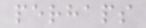perhaps
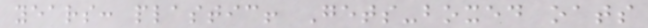years: plastic! Gets-boxed oats
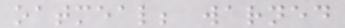oatmeal; warned
